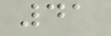41
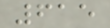615
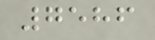7586
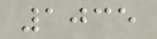1035
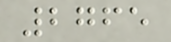2765
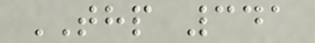THP 341
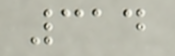314
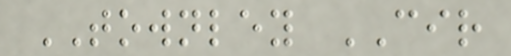TOWNLEY CIR
